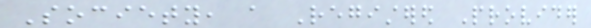Society, a Registered Provider
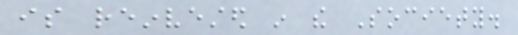is reinvested in the Society.
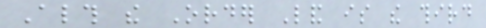Although the Order Land is the third
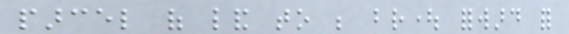parcel of land to be brought forward for
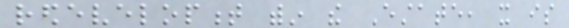redevelopment within the Estate, it is
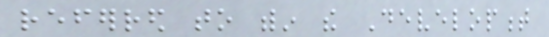referred to within the Development
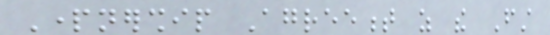Partnership Agreement as the First
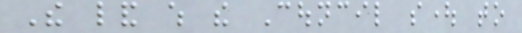The land which the Council sought to
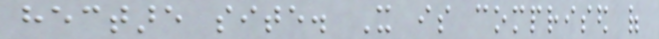hectare site. It is comprised of
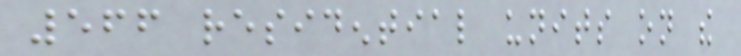566 residential units on the
